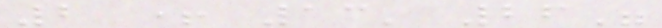2 + 13' 26"
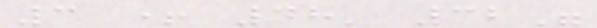3 + 48' 32"
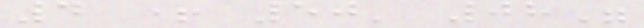4 + 50' 08"
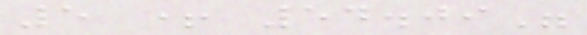5 + 54.09"
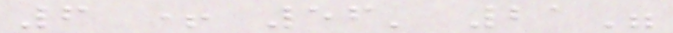6 + 56' 21"
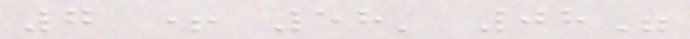7 + 58' 08"
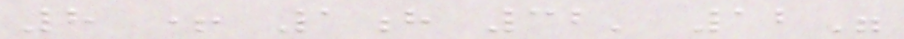8 + 1h 32' 12"
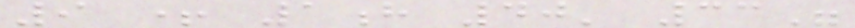9 + 1h 40' 33"
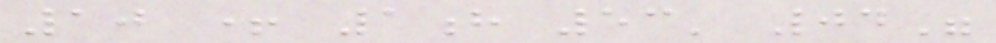10 + 1h 53' 04"
